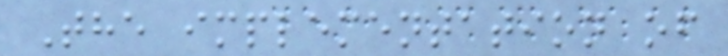The implementation of
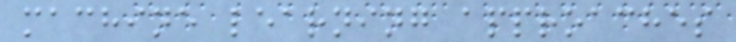machine learning approaches
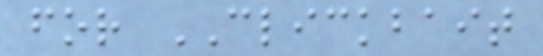for CLICKBAIT
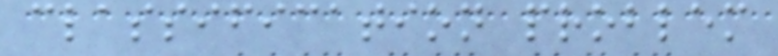classification problem
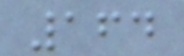164
